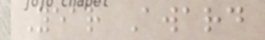Year Award
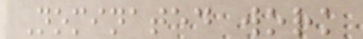Nominated work
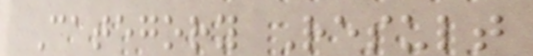Category Result
